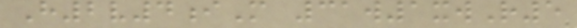H2v4iM 31w1xwR5
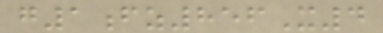g1fz856X4
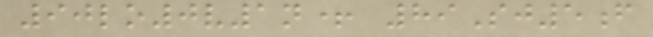90lo0v1n+ 89Sj5f
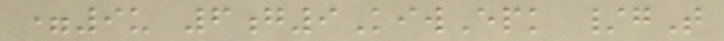=9u 6g9KiwEpk /gT
